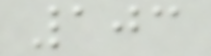103
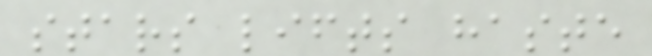stars lifts haste
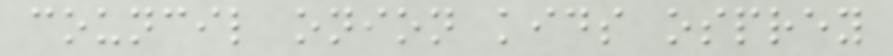council onion kids osprey
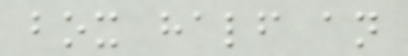box half an
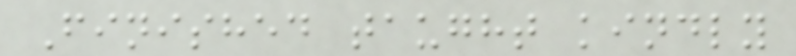Finished taught kindly
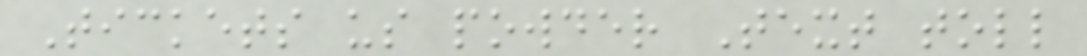Tickets us powder Text toll
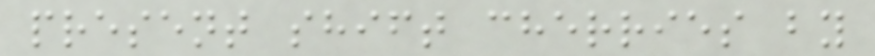present shift cherries by
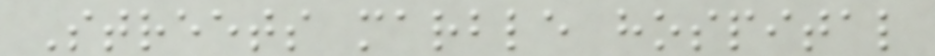Streets marble hospital
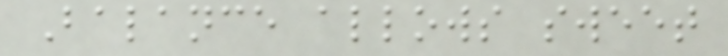Balance allows sweet
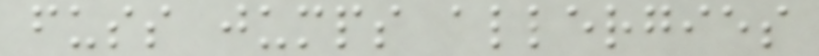fuss jumps allergies
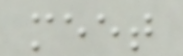meet
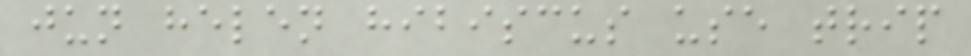jun helen hibiscus use trip
